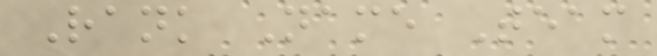Rank Name Team
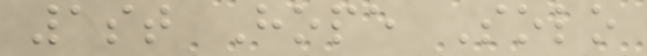1st Hope Solo
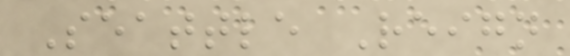Seattle Reign
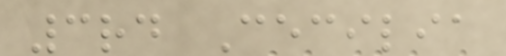3rd Cecilia
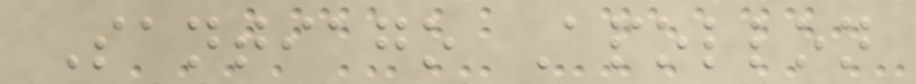Santiago Apollon
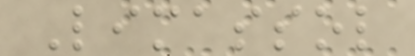Limassol
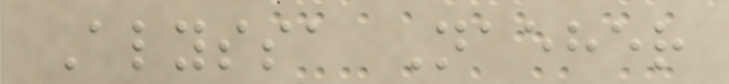Alyssa Naeher
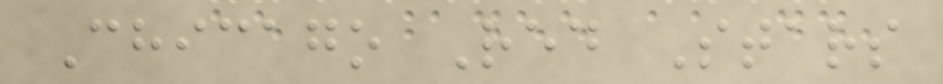Chicago Red Stars
